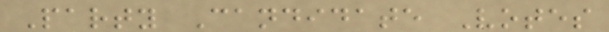Party Candidate Votes
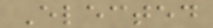Elected
